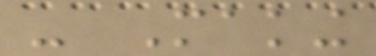- Making
